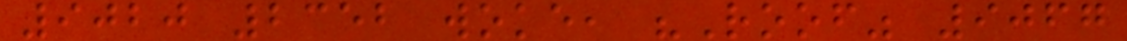9020 2352 woke, "Roof" 9067
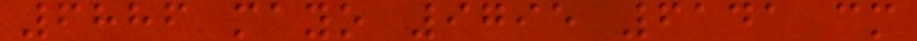6886 mayo 9795 6141 cm
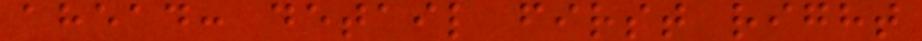ahead: detail first right
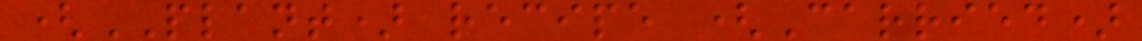(PLANT) recipe (Carried)
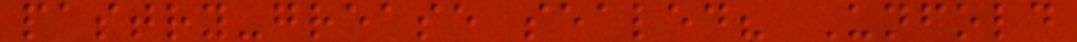pastry-grease sealed? Unfold
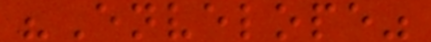"Envelope"
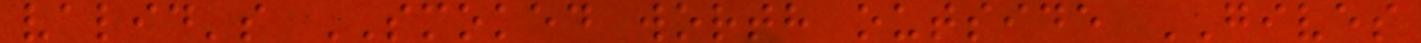valid's SMOKED worth outside GIVES
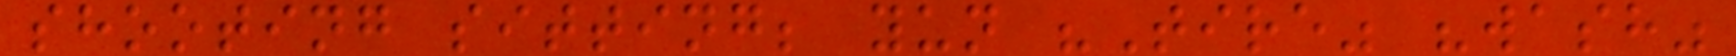shooting sitting; yun "Tire" "wash"
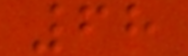68
